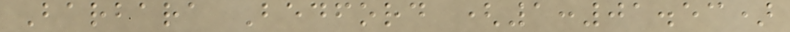Barbara Bedford (1:01.53)
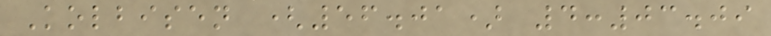Kolbisen (56.01) 4:03.09
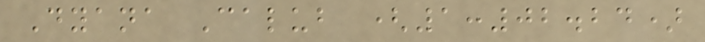Dyana Calub (1:02.24)
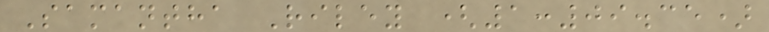Samantha Riley (1:09.35)
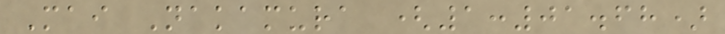Mai Nakamura (1:01.68)
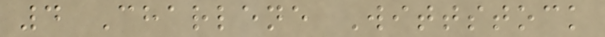4 Charlene Wittstock
